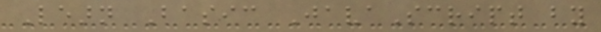Learn Basic JavaScript by
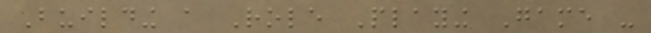Building a Role Playing Game -
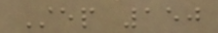Step 150
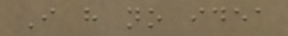I have no idea
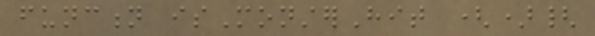function isMonsterHit (){
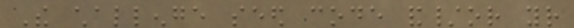The challenge seed code and/or your
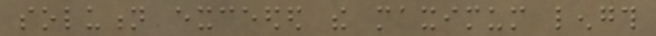solution exceeded the maximum length
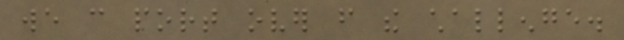we can port over from the challenge.
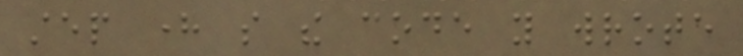step here so the code you wrote
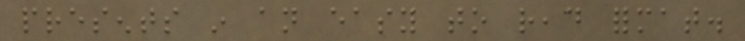presents in an easy to read format.
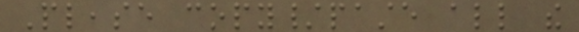Please copy/paste all the
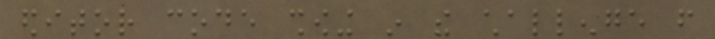editor code showing in the challenge from
